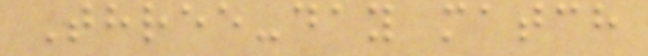Three-day match
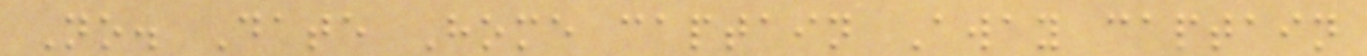No. Date Home captain Away captain
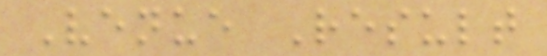Venue Result
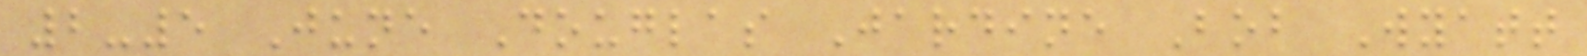2-5 June Douglas Jardine Bob Wyatt
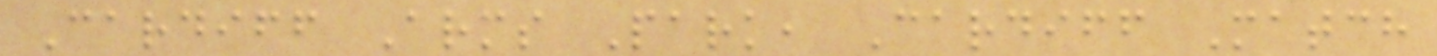Cardiff Arms Park, Cardiff Match
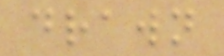drawn
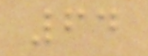64
